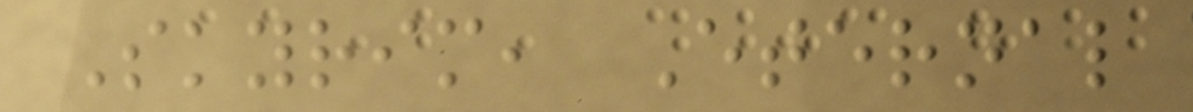Skyrim, Eternal
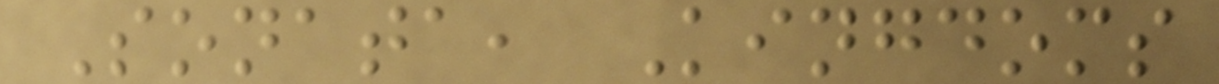Sonata, Kingdoms
